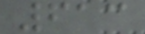613
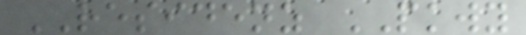RESIDENZ PKWY
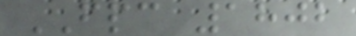FPC 1802
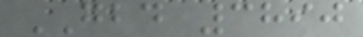GBD 3890
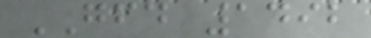GFD 1492
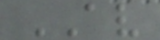AV
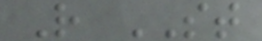R ST
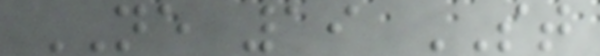NE 19 ST
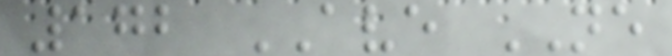172 AVE NE
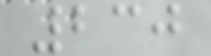230
